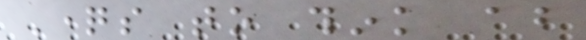Questions to think about
